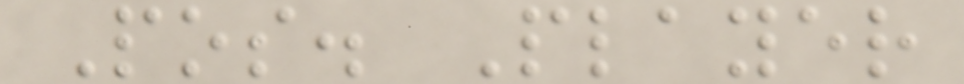Pos. Player
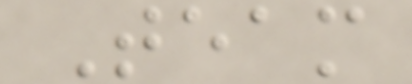Team
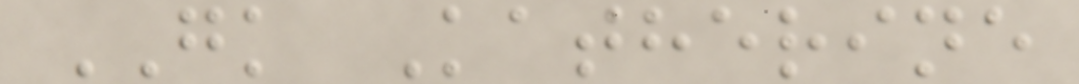GK Katherine
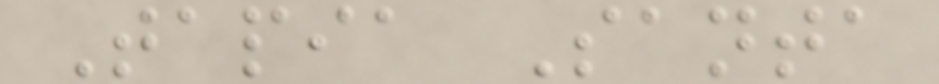Tapia Santa
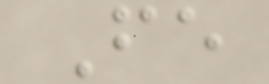Fe
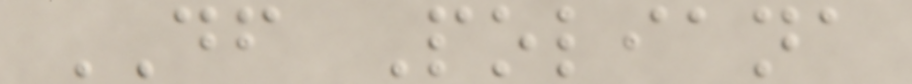DF Poliana
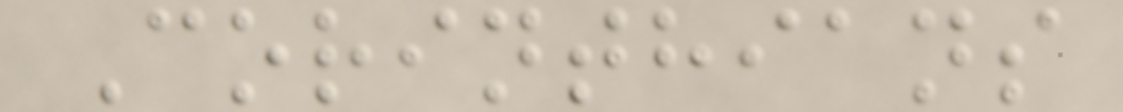Corinthians
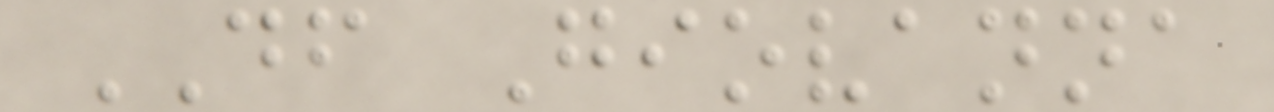DF Giovanna
